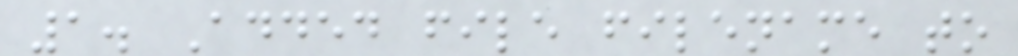1. Added file filename to
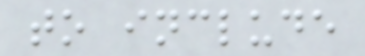to include
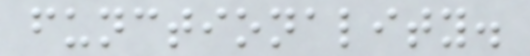functionality.
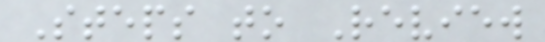Steps to Review
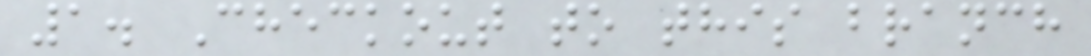1. Checkout to this branch
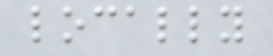locally
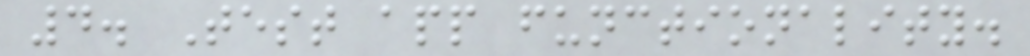4. Test app functionality.
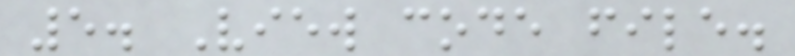5. View code file.
